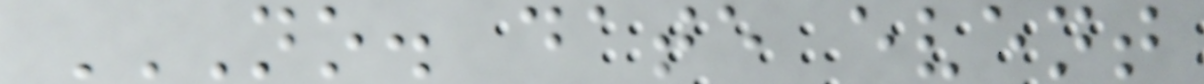NO. DATE EVENT
